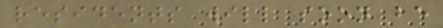residents will soon be
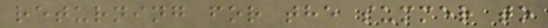returning for the summer to
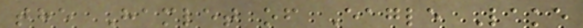the Hamlet of Eagle Lake
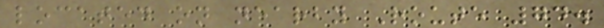located on nearby Route 74.
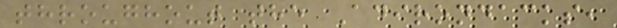throughout the Adirondacks,
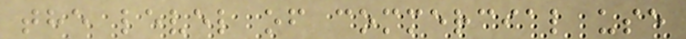the level of commercial use
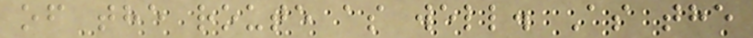of the route as well. As the
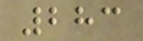283
